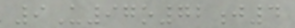9U97o72j4
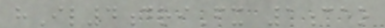hIl4driFx 1ceo
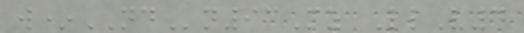w*NDn93Mz LlV4
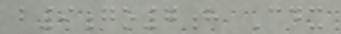b9go7h Cdx
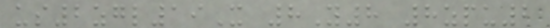us2zgl19X 8Y8 8zpu2
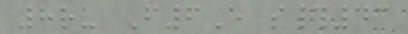8ru F6E s#43
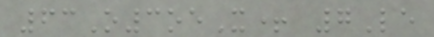63O3oeX+ 7Le
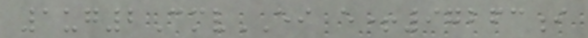1ug2CmvEI e+97263i
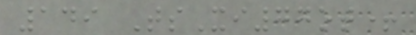149 TsXi77ot+
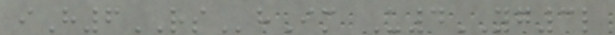iH6RShIm U4YG3l
